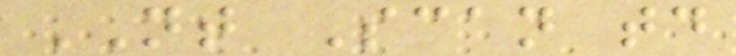NT Scan today
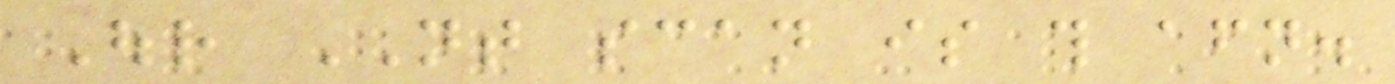Our NT scan is this afternoon.
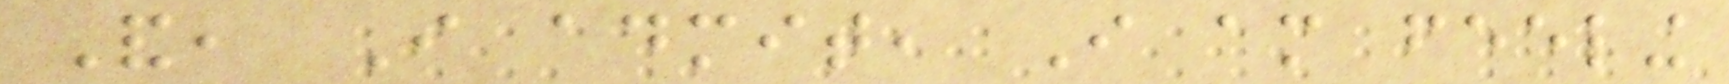And, I admit, I am feeling
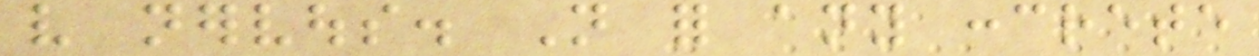very nervous. Not for any concrete
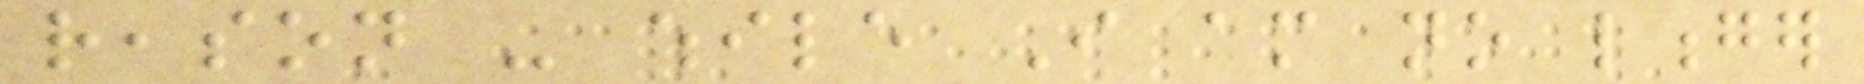reason - while I am no longer
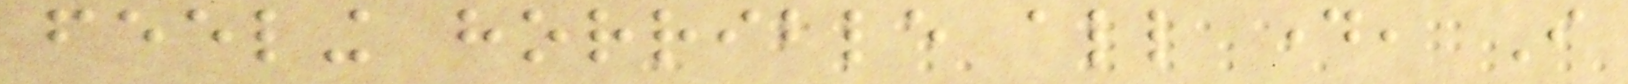feeling horrible all day, I
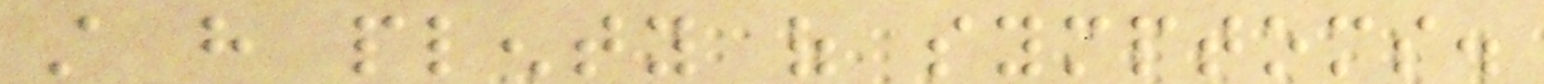still have plenty of symptoms.
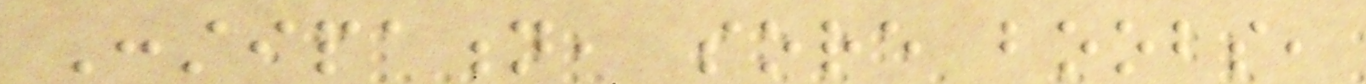Constipation, sore boobs,
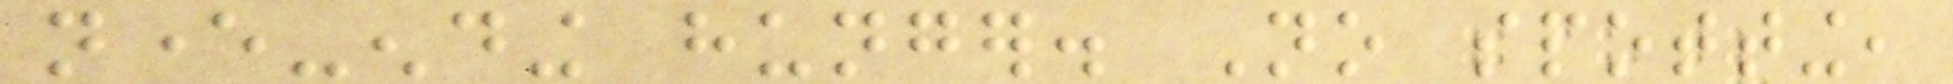never-ending hunger. No spotting,
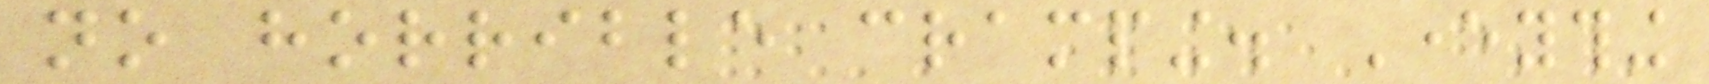no horrible cramping. Everything
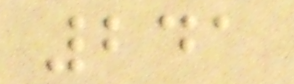241
